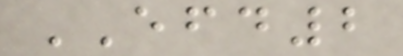EFD2
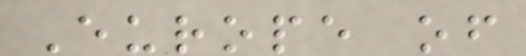Europe of
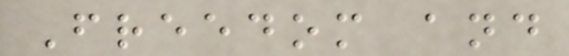Freedom and
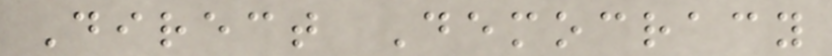Direct Democracy
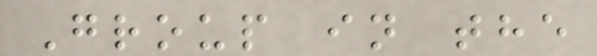Group in the
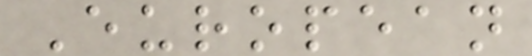European
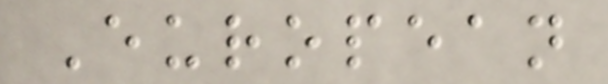European
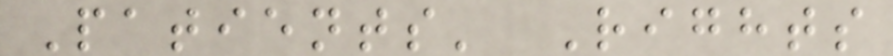Patients' Rights
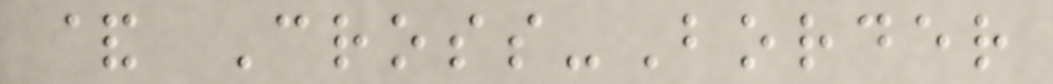& Cross-Border
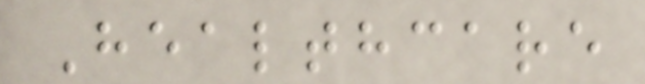Healthcare
